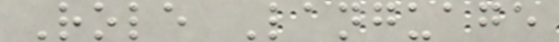Role Language
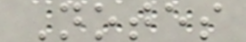Notes
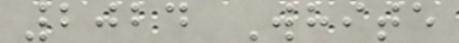2024 White
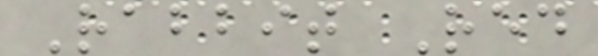Rabbit Red
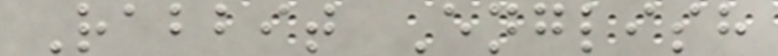Rabbit English
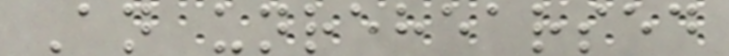An unrehearsed
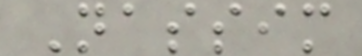Nassim
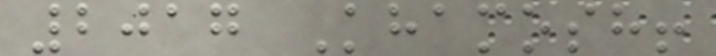2017 Khamosh!
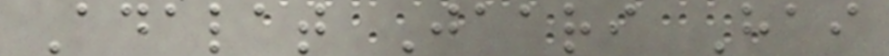Adalat Jaari Hai
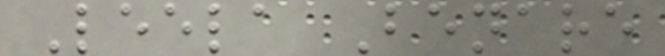Leela Benare
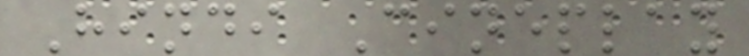Hindi Cineplay
